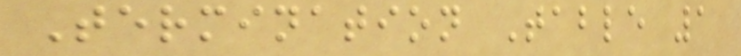Termination Table 1
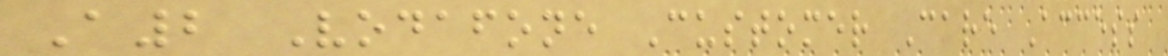A2 Vodafone Customer Care Access
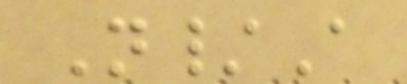N/A
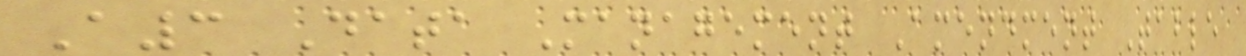A3 Data Management Amendment Table
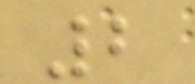2
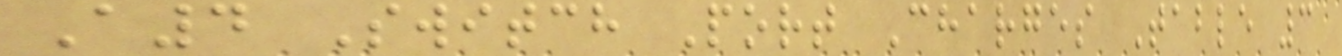A4 Switch Port Charges Table 3
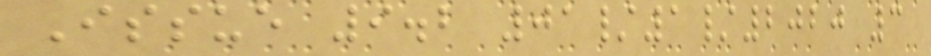Issue 9.2 01/1/2020 3
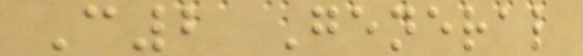C2 General
